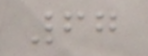67
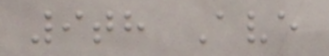9th Ave
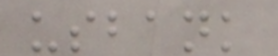usbank
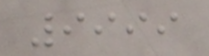9999
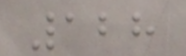128
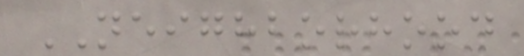NEIGHBORHOOD
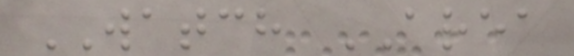WATCH AREA
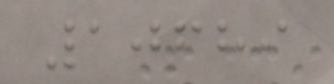10689
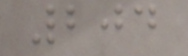204
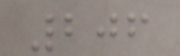206
